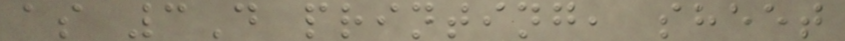as 3D printing, sheet
